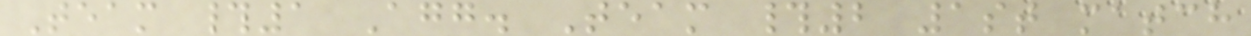Team #1 Agg. Team #2 1st match
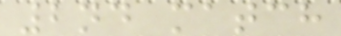2nd match
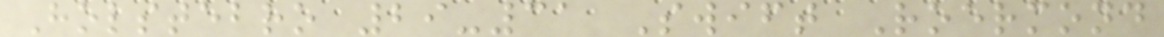Holstebro 29-31 Swift Roermond
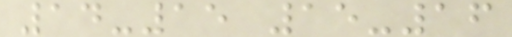14-15 15-16
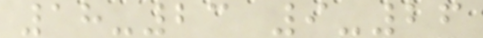18-23 9-26
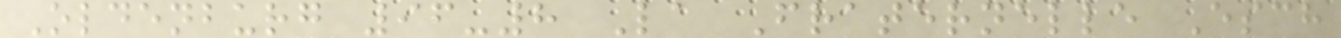Oldenburg 96-8 La Fraternelle Esch
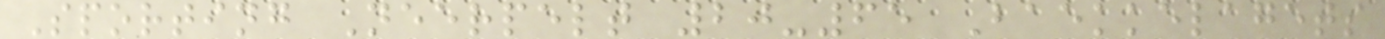Sporting Neerpelt 20-65 Baekkelagets
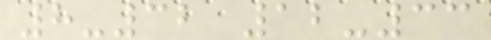8-32 12-33
